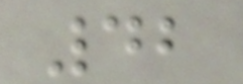42
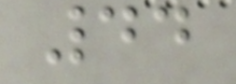44
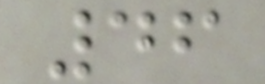46
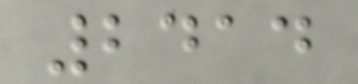2414
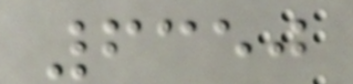6350
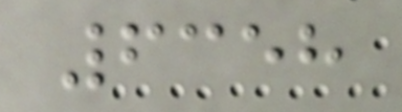6358
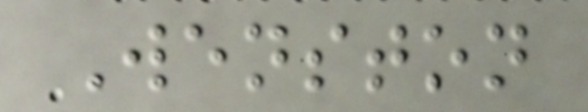Wenston
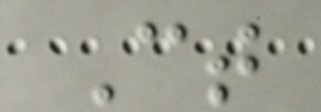Ct
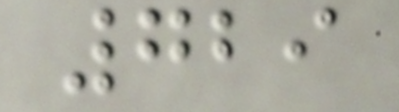729
